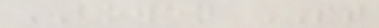BOWEN ST
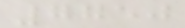7750
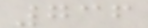736
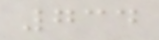734
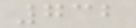732
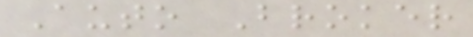Auto Broker
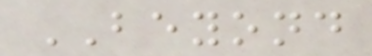BEYOND
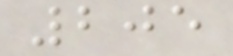205
